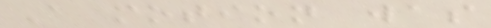A motion was
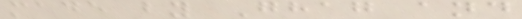made by Ghag and
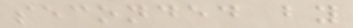seconded by
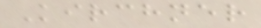Kirchner
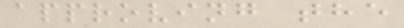approving the
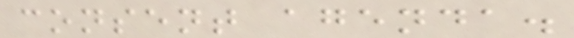consent agenda.
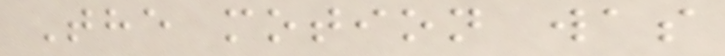The motion was
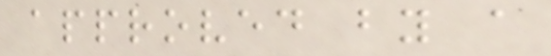approved by a
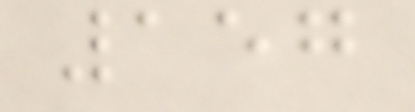157
